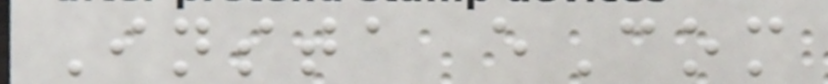Insta eCom
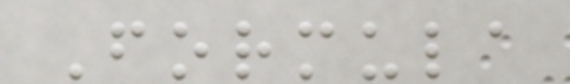Formula
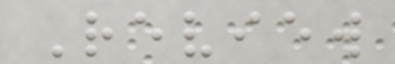Review
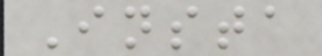Insta
